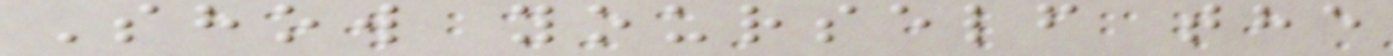Show yourself the
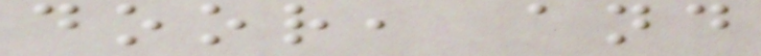door, and
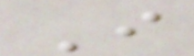I
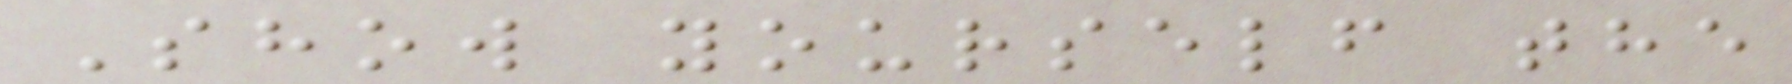Show yourself the
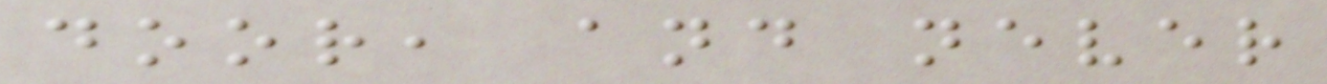door, and never
